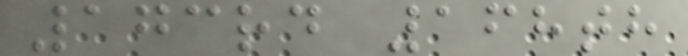173rd 168th
